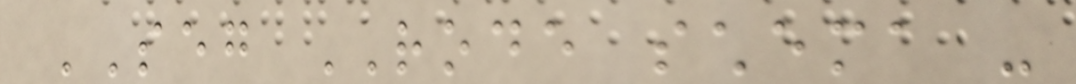SEG RODE schema -
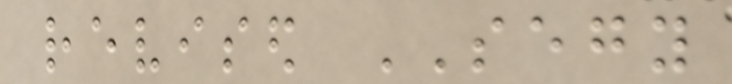revised SEGY
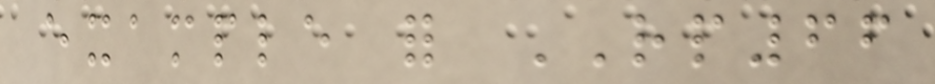example for RP66
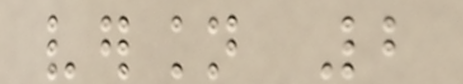version 2
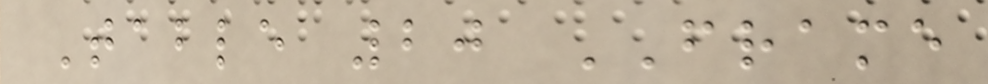Table 20 FRAME
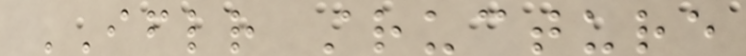IFLR structure
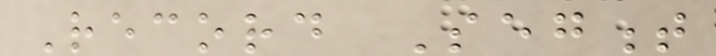Record Segment
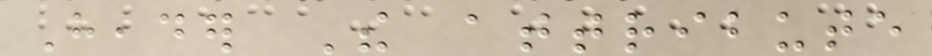Header The attribute
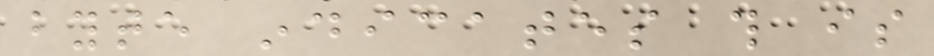byte indicates this is
